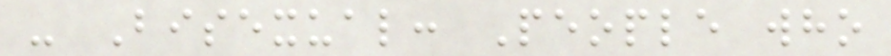- Bisexual: People who
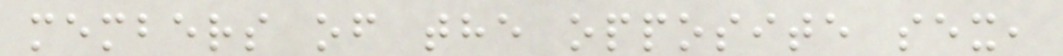members of the opposite sex,
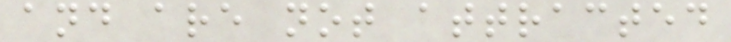and are not attracted
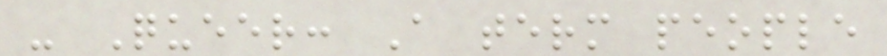- Queer: A term people
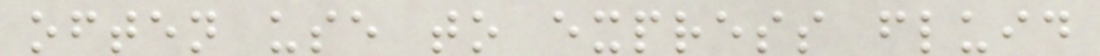often use to express fluid
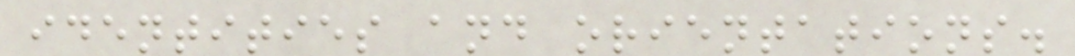identities and orientations.
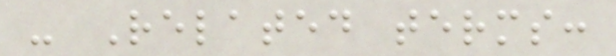- Related terms:
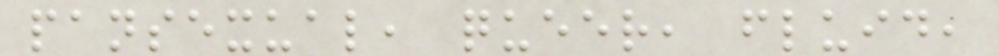pansexual, queer, fluid,
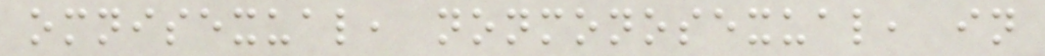omnisexual, nonmonosexual, in
